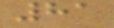81
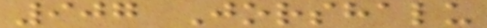907 Jorshalu
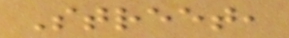Street,
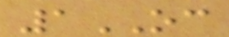1OC
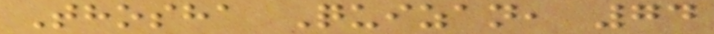Thosha Quizan, 74
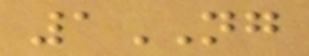1NG
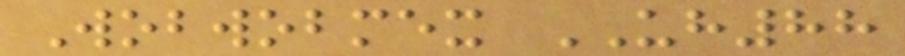Wobwobmex UH88
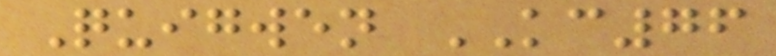Quigwen KC76
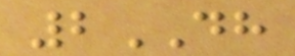2DH
